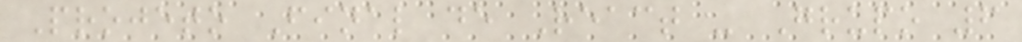Projeto Final de React - Grupo 6
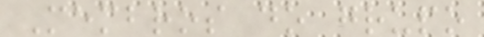Membros do grupo
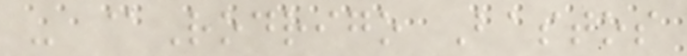- @Rodrigo Bastos
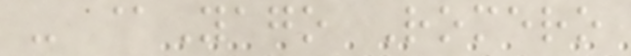- @Yago Romero
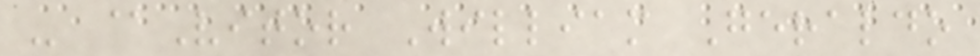- @Vitor William Geraldo
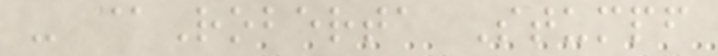- @Roberta Stumpf
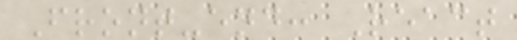Front-end: React
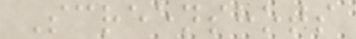Screenshots
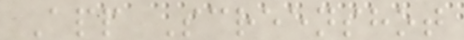App Screenshot
